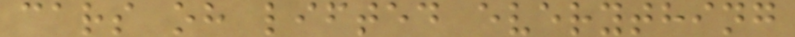cars oh lifted everything
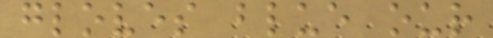gloves blue our
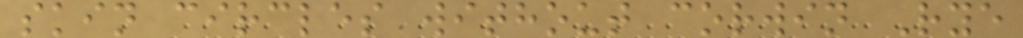skin circles without corwin Rye
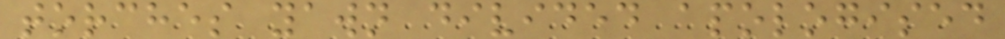torches yawn divided apologised
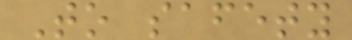To safety
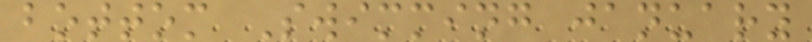bottom Swimming january
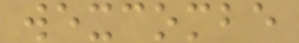wexcombe
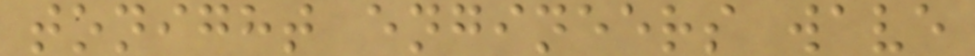tonight engineers wave
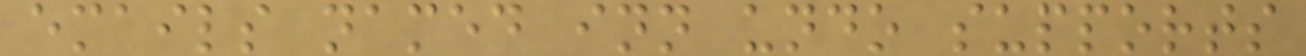emails named inn undo supports
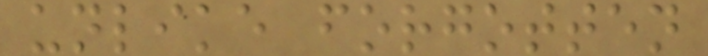unlike forgotten
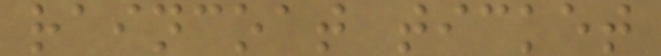raincoat ticket
